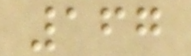167
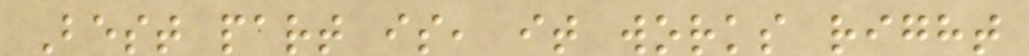Best part is, it works right
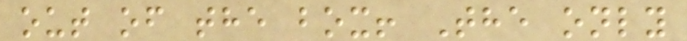out of the box! The only
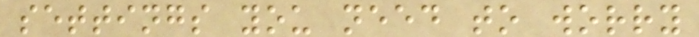settings you need to worry
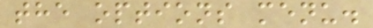the options menu.
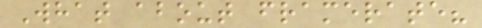What about framerate?
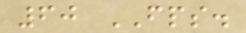60 FPS.
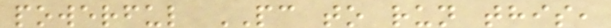powerful PC to run this,
